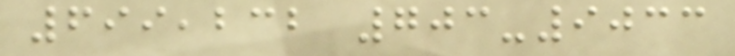699,232 703-9033
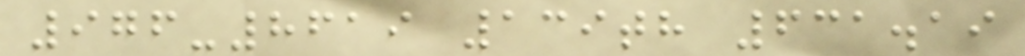976-8619 139th 631.19
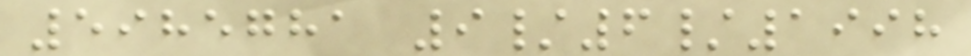5985781 9/6/1998
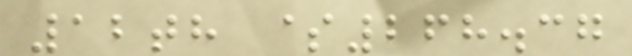12th $268.37
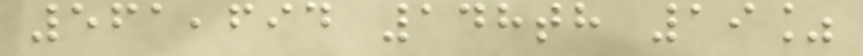561,694 148th 19%
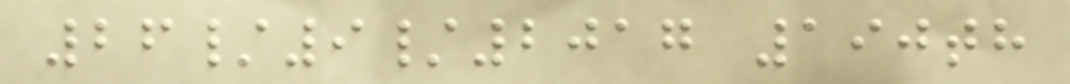26/9/2017 190th
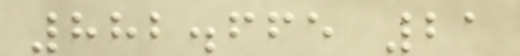882.665 21
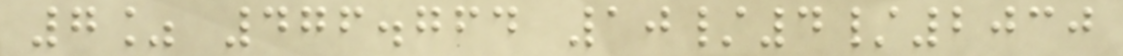7% 476.764 10/4/2030
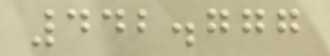442.777
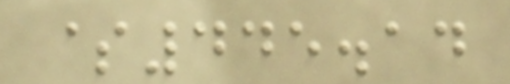$445.14
